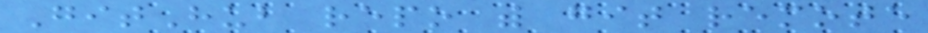GitHub repo with git remote
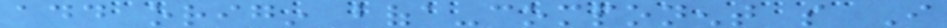add origin bofa-component so I
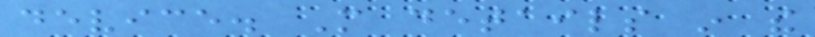device. More details in the
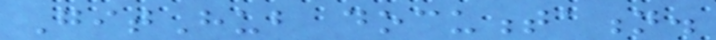GitHub documentation.
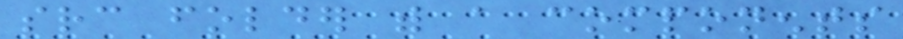src folder with a components
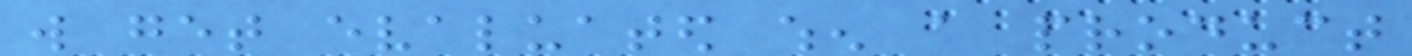will get evaluated when a product
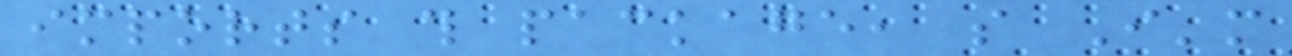imports this package, so I'm
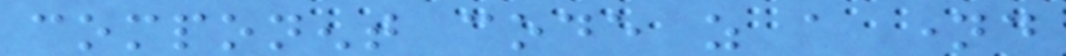component code as a named
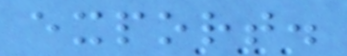export.
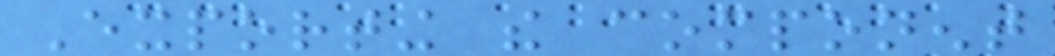Exporting the component
